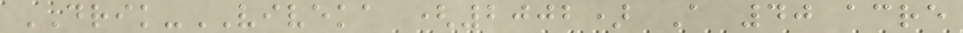DRIK-VIVEKA (2002) A 40 acre
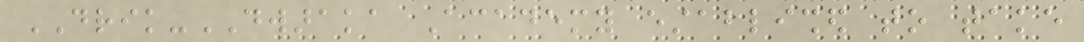DRIK-DWARAKA Academy established to take
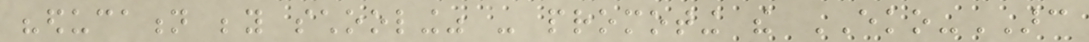"education beyond schooling" - promoting the EKO-ARC
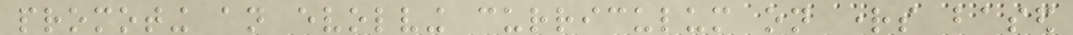promoting an evolving curriculum on rights based
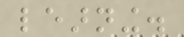learning.
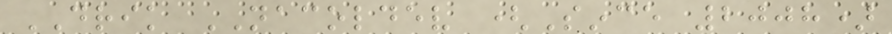DRIK NACOLDEV (Since 2008)
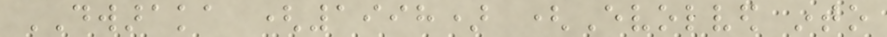DWARAKA (1998) (Evolved into
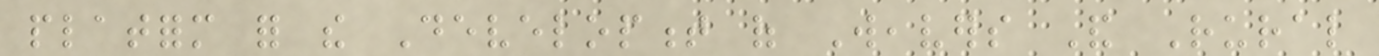platform for the Development of Weavers And Rural
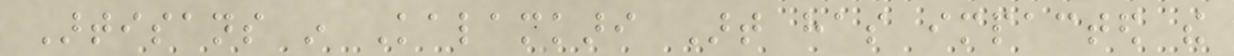Artisans in Kalamkari Art has impacted the
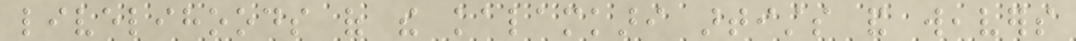livelihoods of the kalamkari artists and weavers
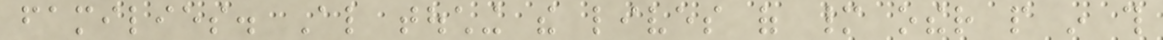families. Also touching the lives of many other people in this
